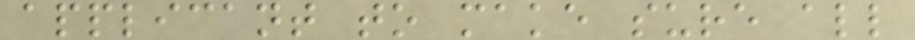applicant to make sure all
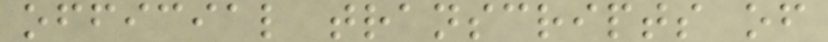official transcripts of
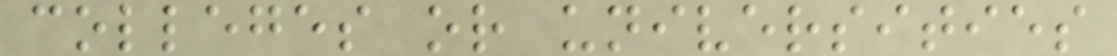colleges or universities
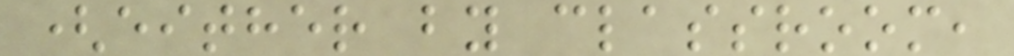(either by classroom,
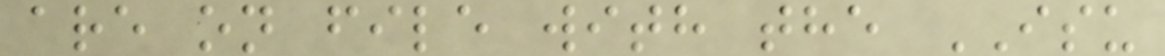are on file with the ISU
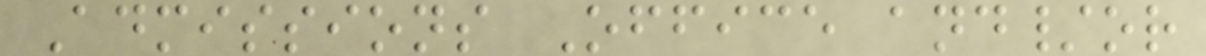Admissions Office and/or
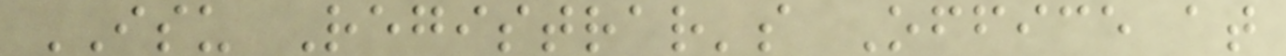ISU Registrar's Office at
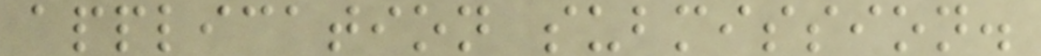application submission.
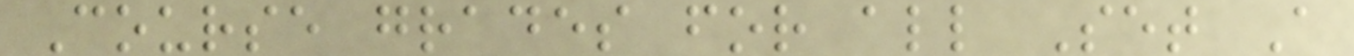Course grades for all Set A
